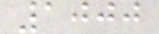1000
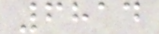6814
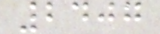2407
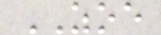ZOE
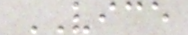VICE
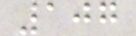107
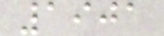1901
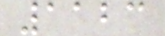1123
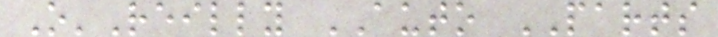O'Reilly AUTO PARTS
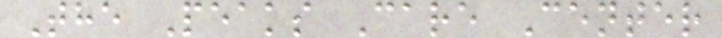The Peaks Care Center
